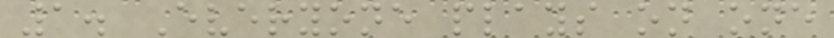1. Everyone plays on one
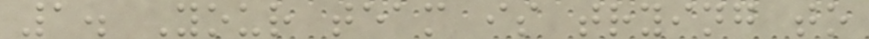1. Your team is trying to
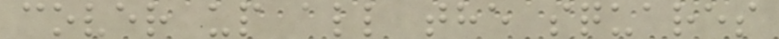cover up all the squares
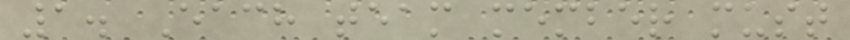1. Each team member must
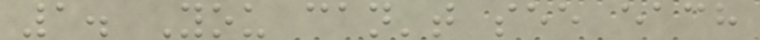1. You can't see each
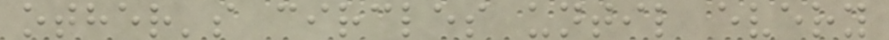other's circles until every
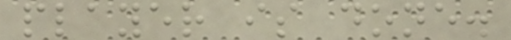player is done.
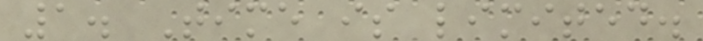1. Time is limited.
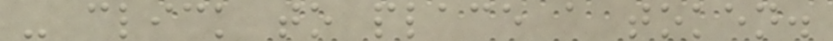- click to place a token.
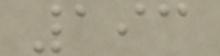193
